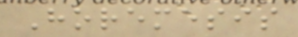Horemesis
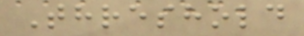Threshold
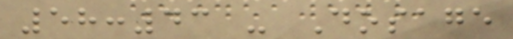58:43 - Dosage
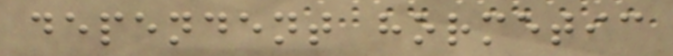dependent hormetic
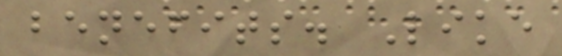benefits. Like
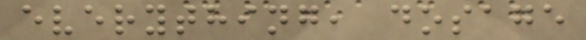everything, dosage
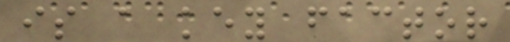is a key factor
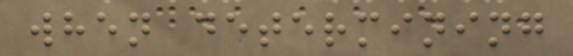when determining
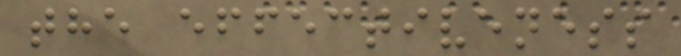the effectiveness
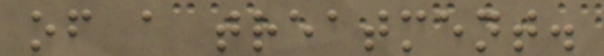of a treatment.
